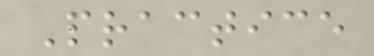Practice
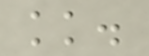kk.
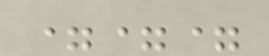===
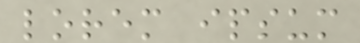lorem ipsum
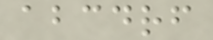abcdrf
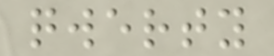qwerty
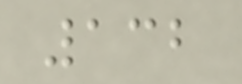132
